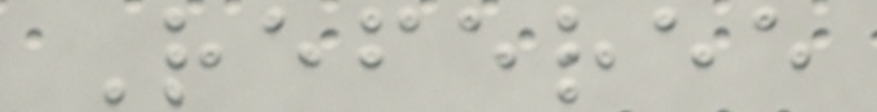Referee
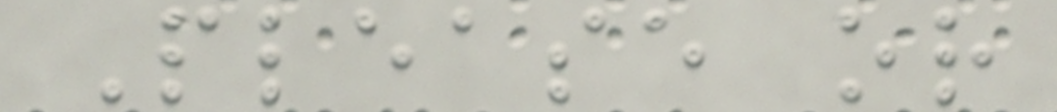Please or
